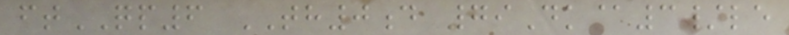ftQP6 TH0d 79Dk@3/le
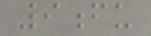9fu
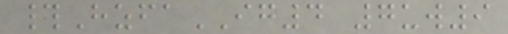#HzfaIG4 7uw9
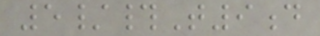5/#T9d
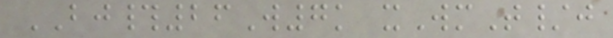BJ#26W7k xWmT/j
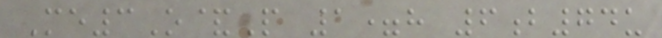Me3O&P 1=h 6b74u
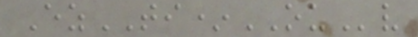EzTI*OUv
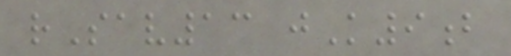rSav13 jK9b
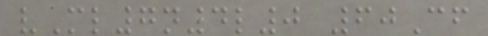vMl7n4l0 60Cf
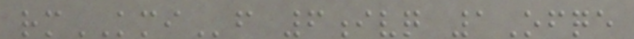rmKMIf 6ivq 1Ofqe
